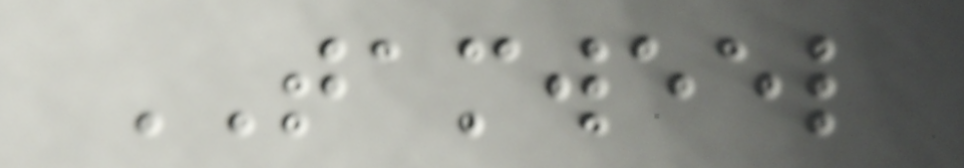TAMWEEL
